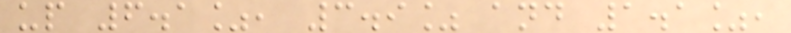up 6.1%, 3.9% and 1.1%,
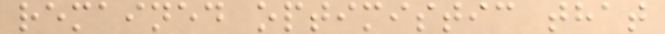remained optimistic that
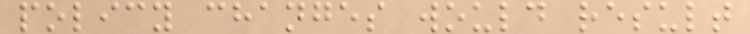policy changes would result
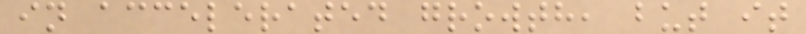in accelerated growth, but it
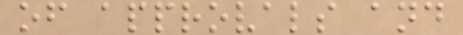of approvals and
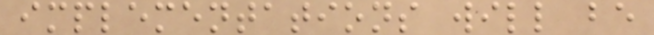implementations will be
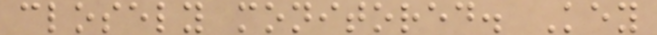closely monitored. Key
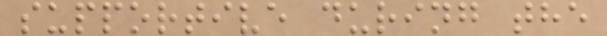supportive during the
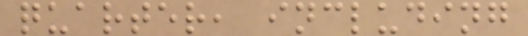quarter, including
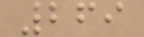269
